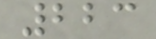223
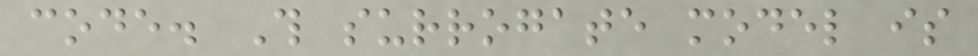code. This surrogate model is
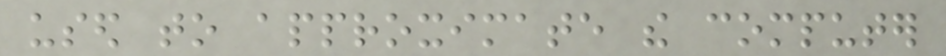used to approximate the computer
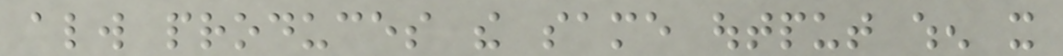always produces the same output when it
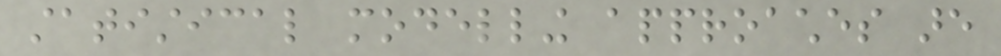statistical modelling approaches are
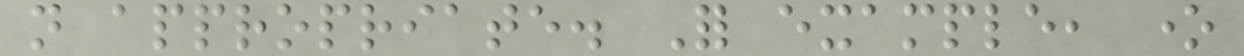not appropriate. For example, one
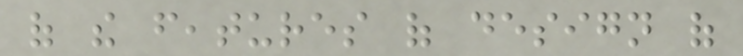of the features of design of
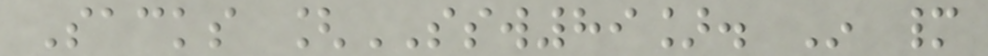Sacks [SSW89]. In many
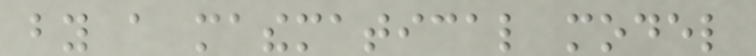by a mathematical model
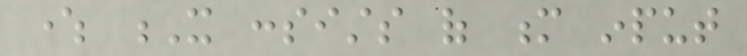where X consists of m input
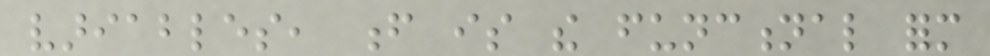variables, f is the functional form
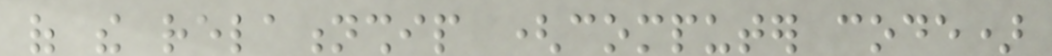of the relationship (computer code)
